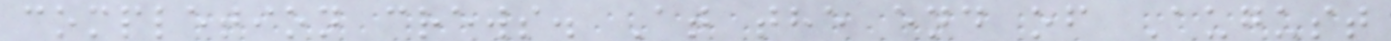completion crews. At the end of August
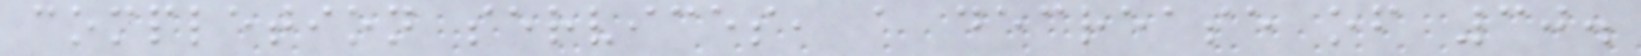completion services, a decrease of 30.
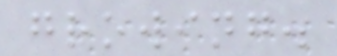growing.
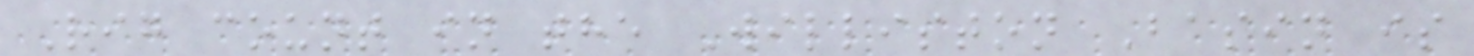Rig count in the Williston Basin is
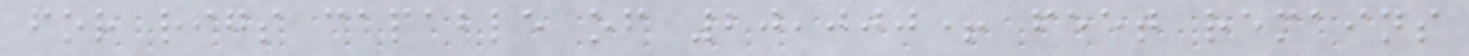for rigs capable of 20,000+ feet remains
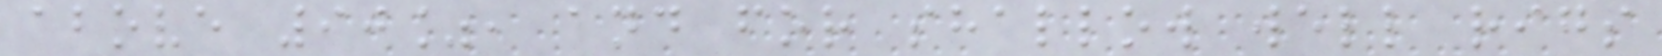above 90%, and for shallow well rigs
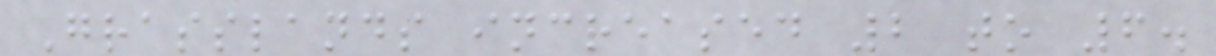Grasslands increased 2 to 6.
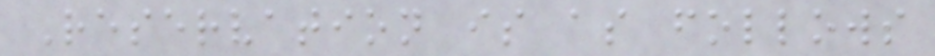Reservation is as follows
